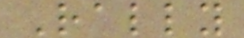Rally
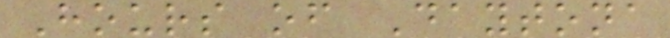Hours of Daytona
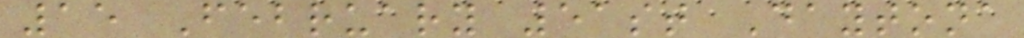15 February 51st Daytona
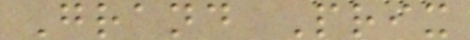Grand Prix
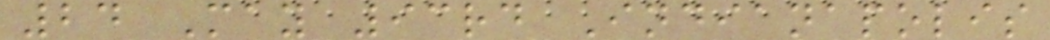24 May 93rd Indianapolis
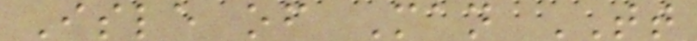Isle of Man TT
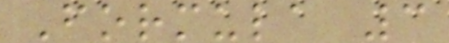Formula 3
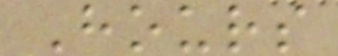Hours
